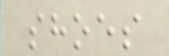shoes
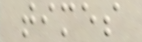times
